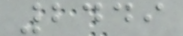2449
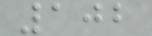102
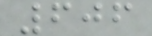606
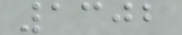1302
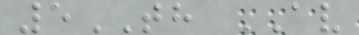5TH AV
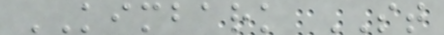KIMBARK ST
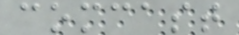comcast
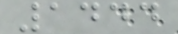1444
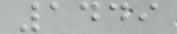1449
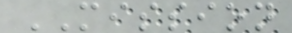MISSION
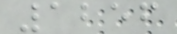1256
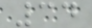34
